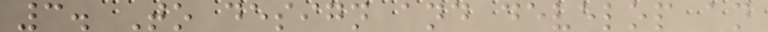3. To design and develop an
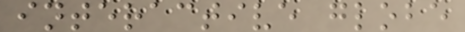interactive globe
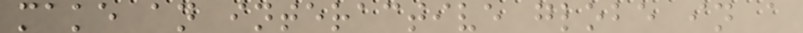make an interactive globe in a
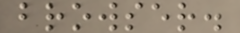browser.
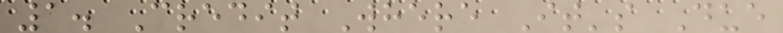1. Credit Where It's Due
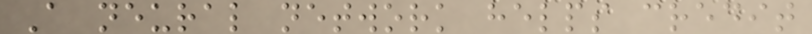A neural network helps credit
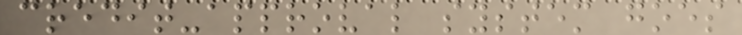credit-approval system goes
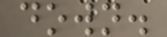down.
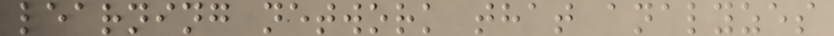learning network that analyzes
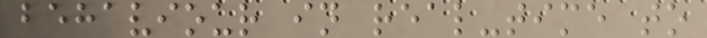behaviour in real-time to
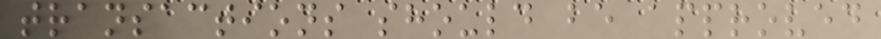transactions should be approved
